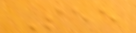See
